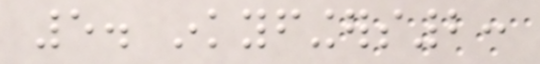5. inkyfingers2:
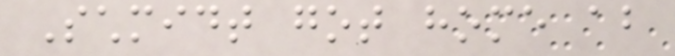Schmidt got home about
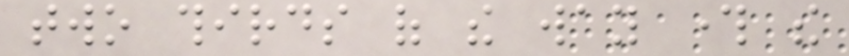two thirds of the way through the
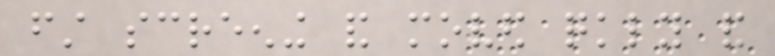first screening and moved quickly and
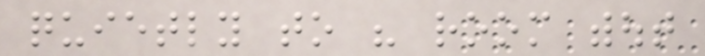quietly to his room without
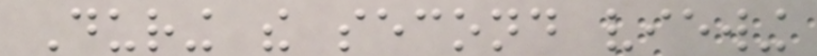During the second viewing
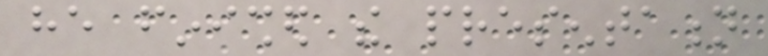he finished the presentation
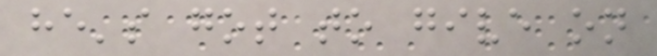he's got to give on
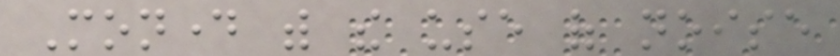Monday with the use of noise
